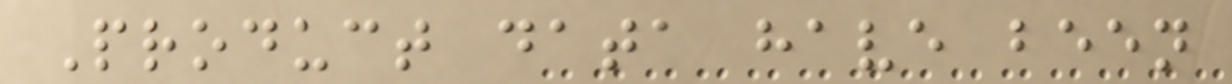Product data have been
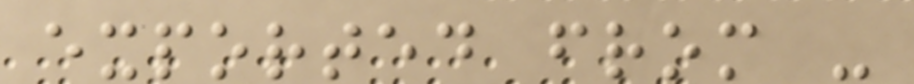exported from -
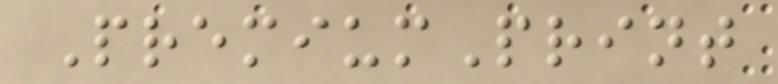PremiumPrint
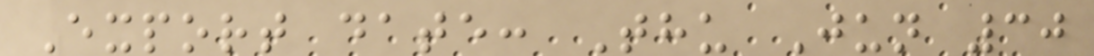Export date: Thu Jun 30
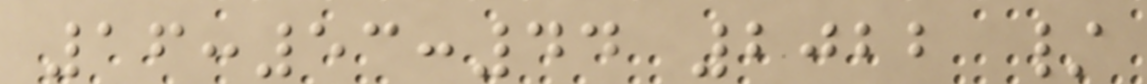16:53:44 2022 /
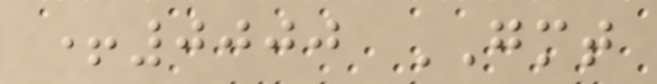+0000 GMT
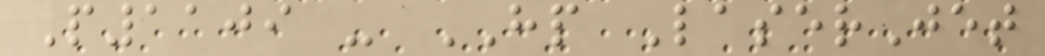P1109 - HP LaserJet
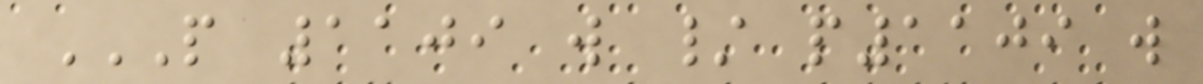P 1109 W / P1109 W
